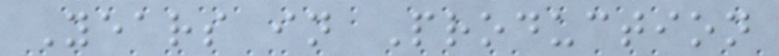Years in Production
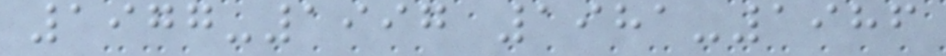1977-1997 1981-1986
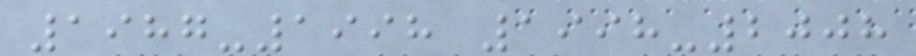1987-1998 1998-2008
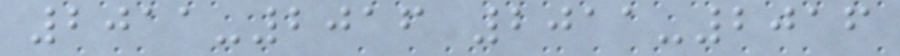2011-2016 2011-2016
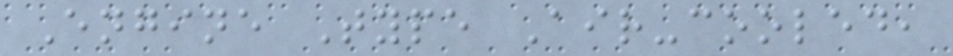Engine Type Air-cooled,
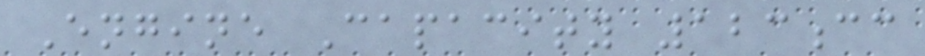Engine Capacity 123cc
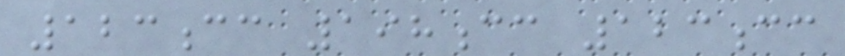123cc 198cc 123cc
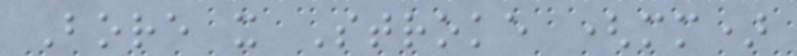Bore x Stroke (mm)
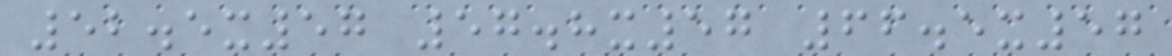52.5x57 57.8x57 66.5x57
